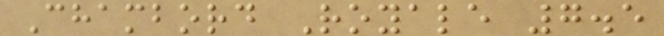Chambord Royale 7.5
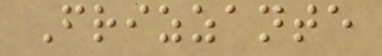Frizzante
